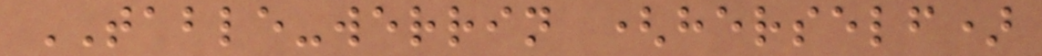TABLE-werrin (herself)
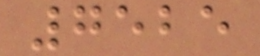7525
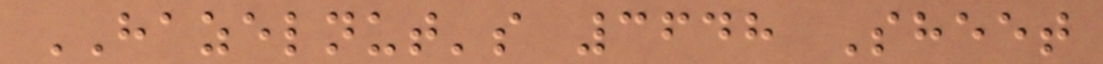HAZELNUT's 3648 Sheet
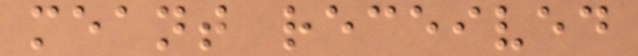meant received
